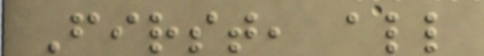First, all
